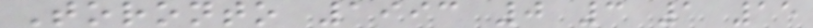Toronto 1993 0 3 1 15
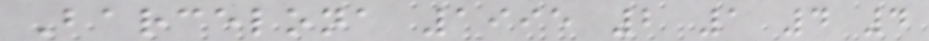Barcelona 1995 2 1 4 4
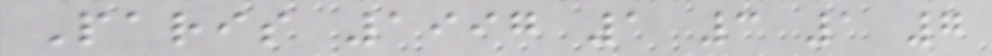Paris 1997 1 3 1 7
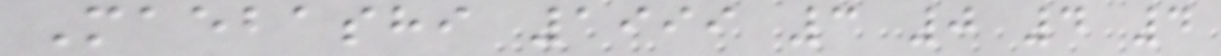Maebashi 1999 3 0 4 4
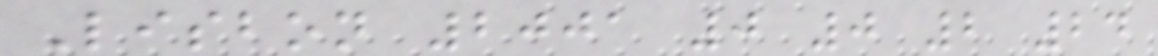Lisbon 2001 0 0 2 24
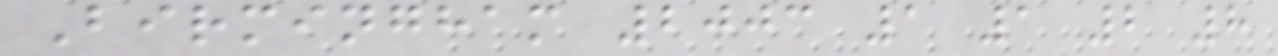Birmingham 2003 1 1 2 8
